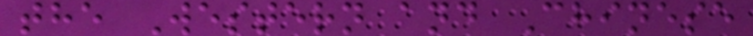the Western and Chinese
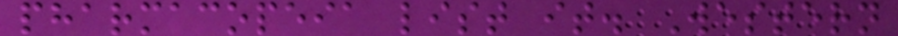pharmacopeia list it. Western
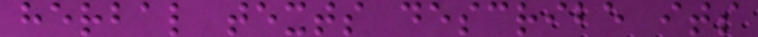herbal texts describe its
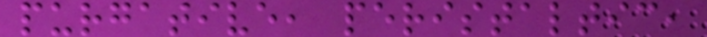purgative, peristaltic,
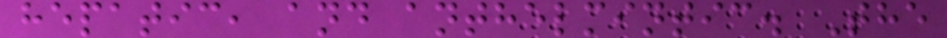hepatic, and anthelmintic. The
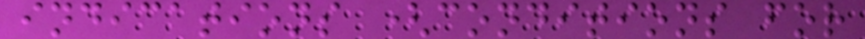indications (conditions for
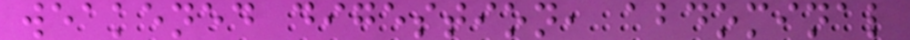weakened digestion, abdominal
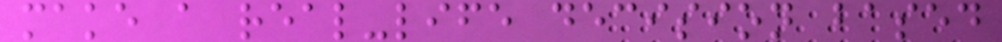make a real-life decision based
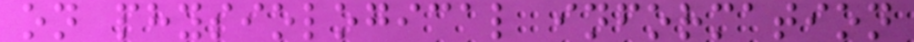on physiological information
